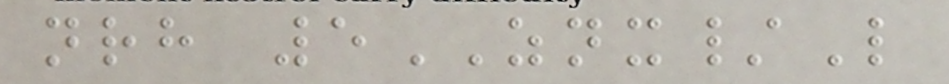nrh 5ZNX/L
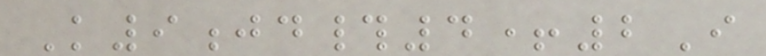K9jd#4+2I
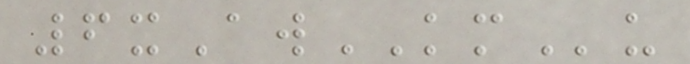6xAwKMu
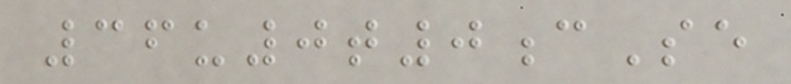36u0t0cSe
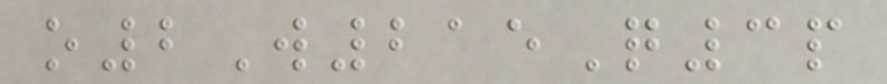o2W215Q3p
